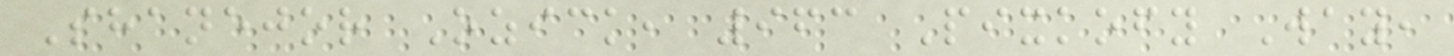Shanejor Ozick, 963 Pixkofy Way,
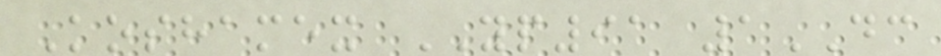Koshamex YP91 1DC
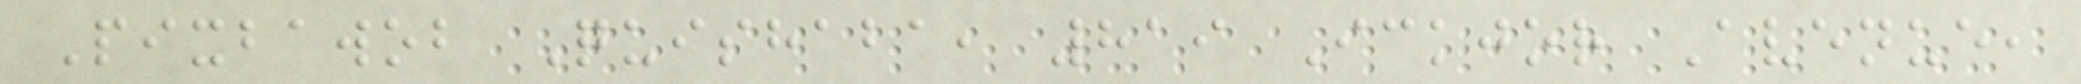Pixbawob Quishaba, 819 Ickjor Avenue,
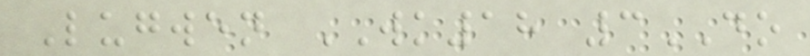Lugwen WK18 3DO
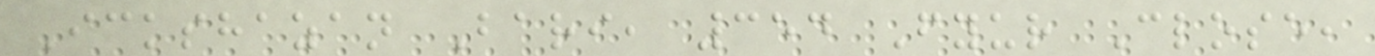Ickshazan Bari, 354 Fyur Close,
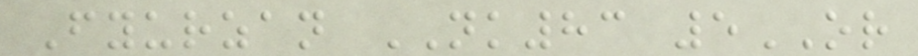Fyurzan NK83 5OR
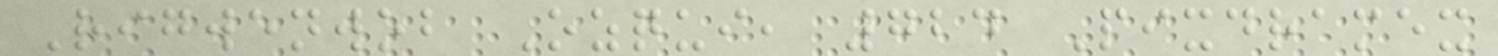Rigwenwob Ozqui, 724 Pixdramex
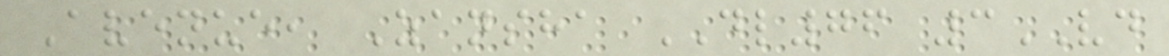Avenue, Zansha DL76 3VD
